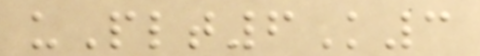uPlt6K3
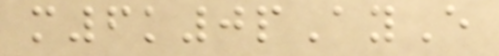m6k0pAyE
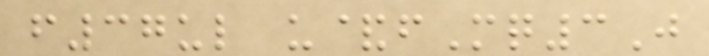f37ul u&fMq3J
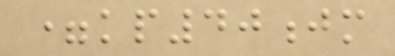=kp40jm
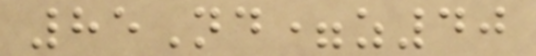85Nd=z40
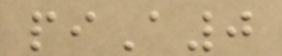piA0
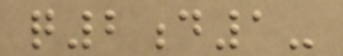q2d1-
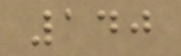140
